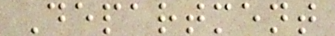Department
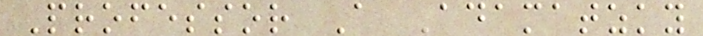Professor A Adamatzky
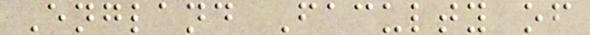England Faculty of
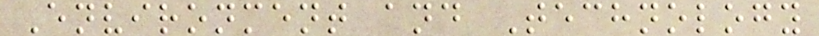Environment and Technology
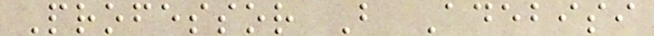Professor B Adebisi
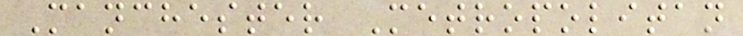Manchester Metropolitan
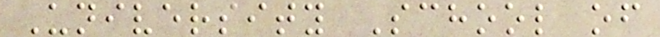University School of
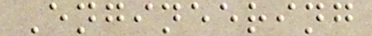Engineering
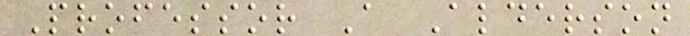Professor A Alderson
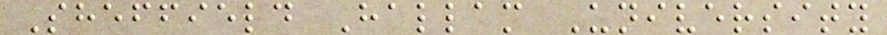Sheffield Hallam University
